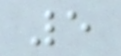5
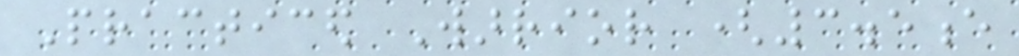Practiced Warrior (3.5e
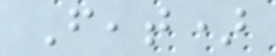Feat)
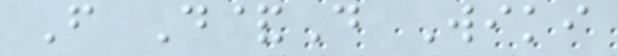From D&D Wiki
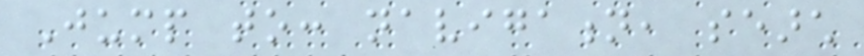Jump to: navigation, search
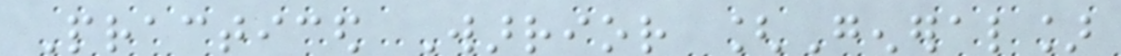Practiced Warrior [General]
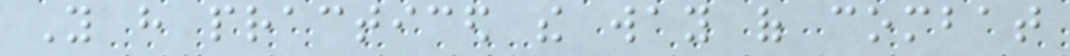You have practiced the way of combat
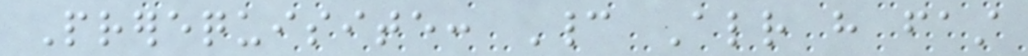Prerequisite: Cannot Already have fast
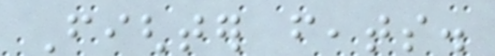Fighter feats.
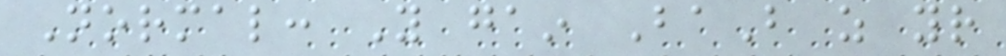Normal: You gain BaB as your
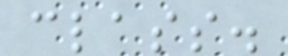class.
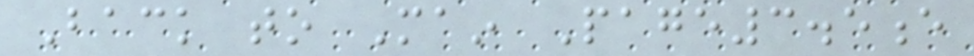Back to Main Page3.5e
